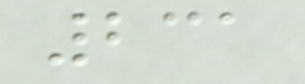231
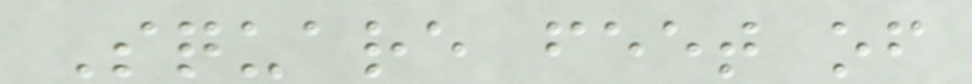Square feet of
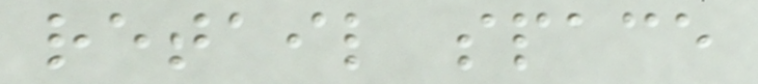retail space
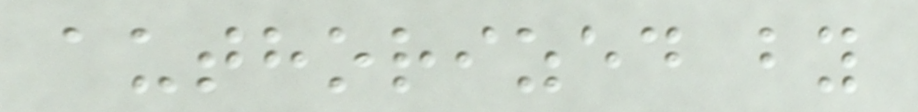authorized by
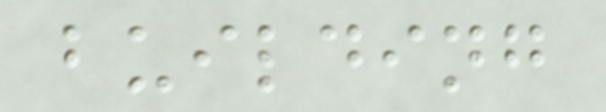building
